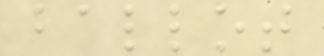ballot
